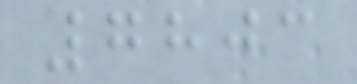7803
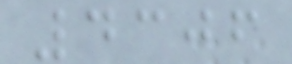4306
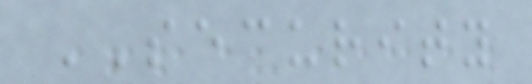SECURITY
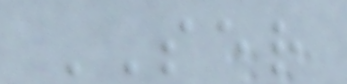SER
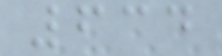634
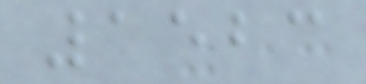1523
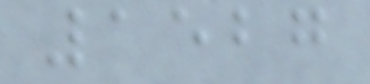1527
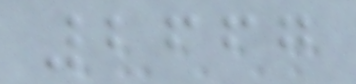2667
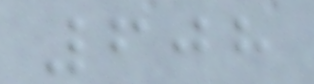608
